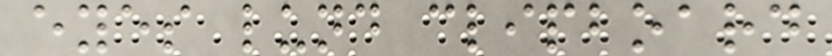eyes lund clipboard
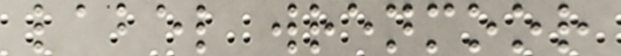label wrenmoor
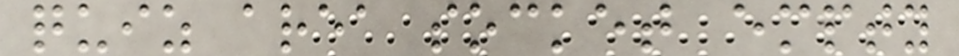quiz area socket empty
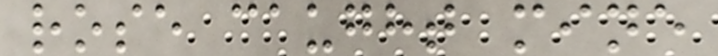rose caught mine
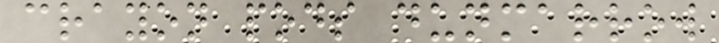crayon pods dunmarrow
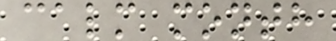calm month
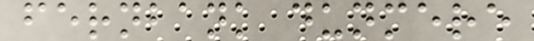fernbank dunmere
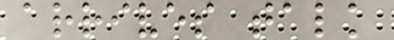arrives talk
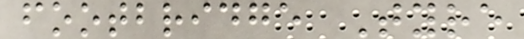footbridge Tyre
